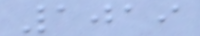1019
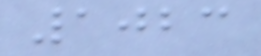1023
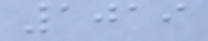1019
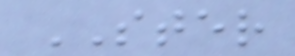STER
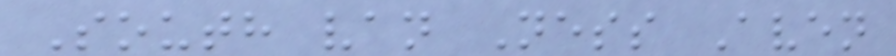South van Ness Aven
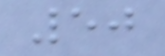50
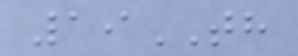19TH
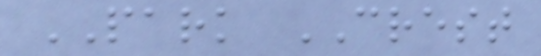PARK CREST
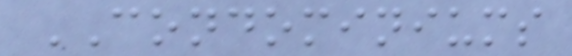CONDOMINIUMS
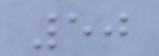50
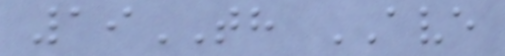19TH AVE
